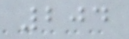204
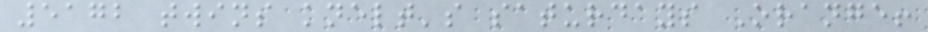5172 twins knelt's saturdays Orange!
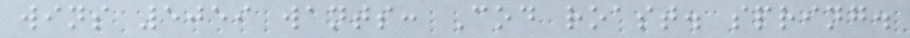wins 5059 wants: Cod roast. spring.
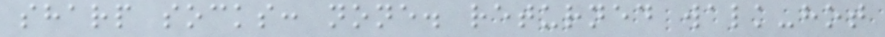sharp socks: none. returned walk-hot
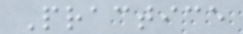Practice
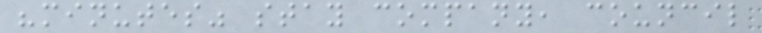"minutes" stay company, council
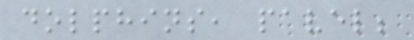dolphins, pavel;
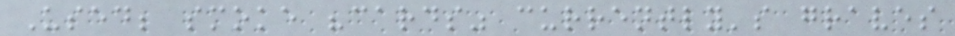Used; smoke "cards" currently's graves
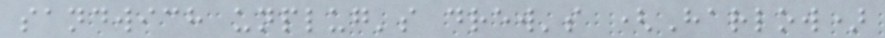sandwich unplug's drew's (Harlow)
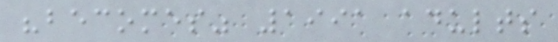"becomes" 1991 adults
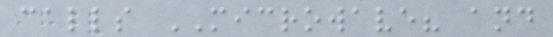calls MICROWAVE? and
